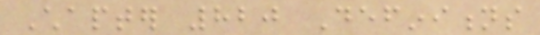Chapter 820 Definitions
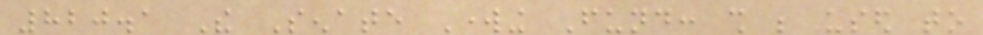820.1 The Senate Working Fund: shall be used to
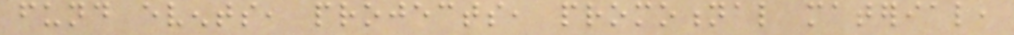fund events, projects, promotional material,
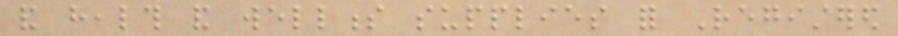and health and wellness supplies for Registered
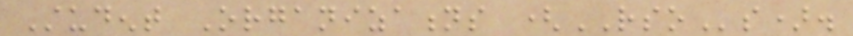Student Organizations (RSOs).
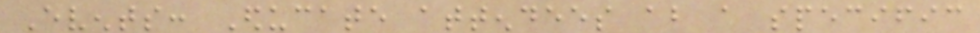Events: Educate attendees about a specific
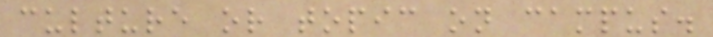culture or topic on campus.
